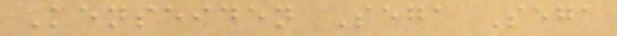Kenseiden Sega Sega
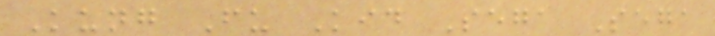Kung Fu Kid Sega Sega
